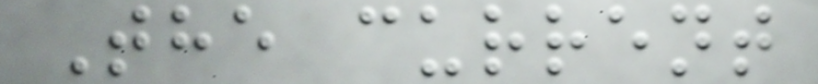The current
